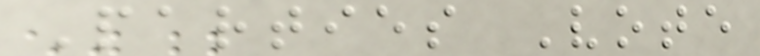Parties Vote
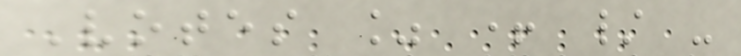Votes % + / -
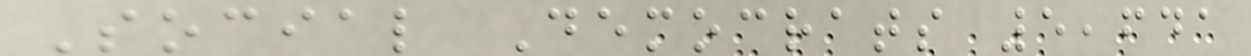Social Democrats 5,641
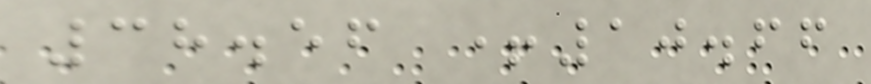38.56 +10.66
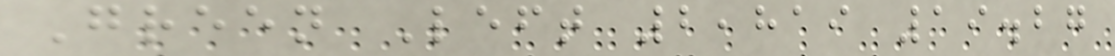Green Left 2,819 19.27
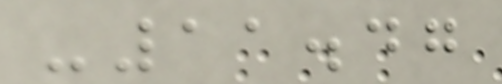-11.47
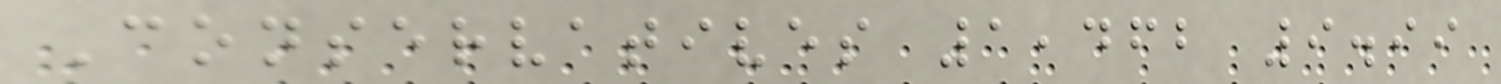Conservatives 1,462 9.99
